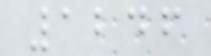1246
